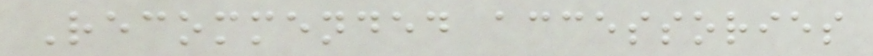Recommended accessories
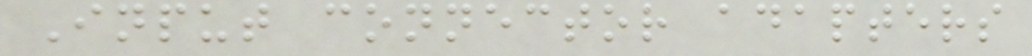Input connector adapters
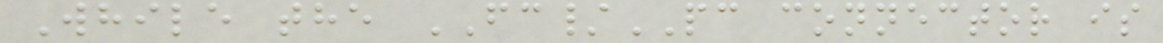While the FC/PC connector is
